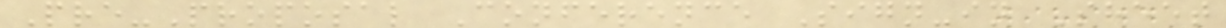Pre-Proposal Conference Sign-in Sheet
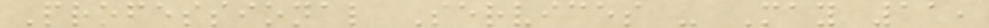Professional Services - May 11,
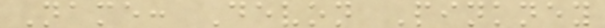Name: Devon Pinkney
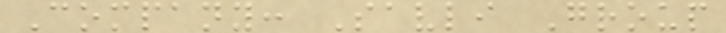Company: Savli Group
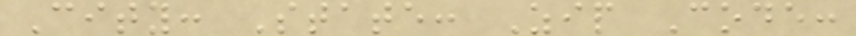City: State: Zip Code:
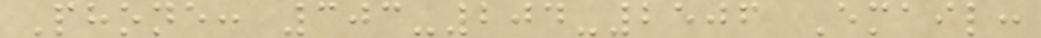Phone: 303-204-2506 Email:
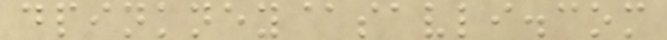dpinkney@savli.com
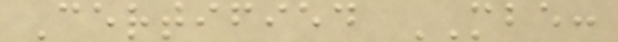Certified MBE:
